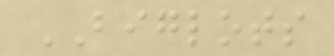BIGLOTS
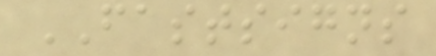FASTSIGNS
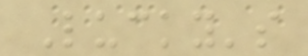Lucky's
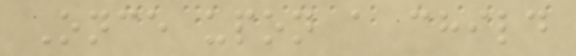Once upon a child
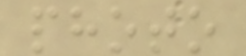photo
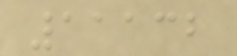11132
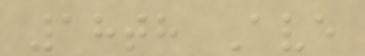18th Ave
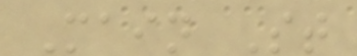Main St
